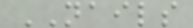NAILS
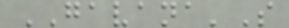GAVANA'S
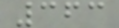363
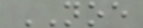NOE
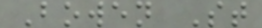Bowen St
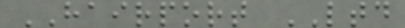HAIRPORT LTD
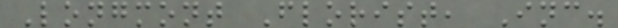Longmont Florist, Inc.
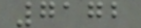7172
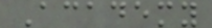Academy
